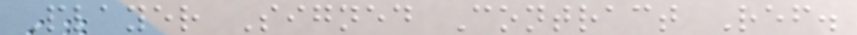Player Signed Contract Ref.
